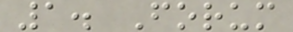1. Forum
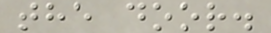the door.
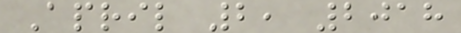April 2, 2018
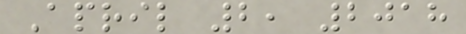April 2, 2018
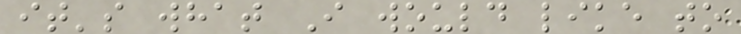it's what I would like to
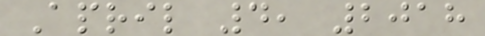April 4, 2018
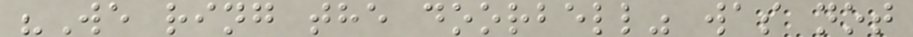"We ring the doorbell" was not
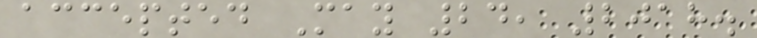accepted May 24, 2018.
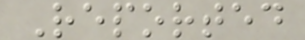Reported
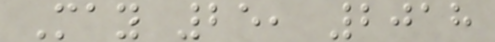May 25, 2018
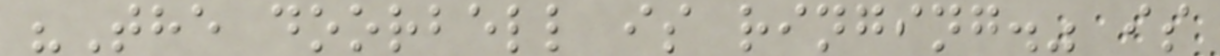"The doorbell is ringing." is
